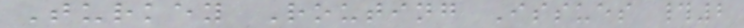Turkey Routing Issues #2
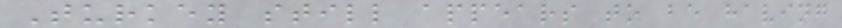Turkey still appears to be having
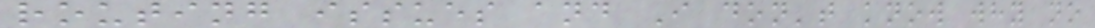routing issues and I don't know why no
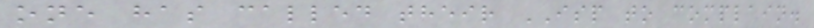one has called their ISP to complain.
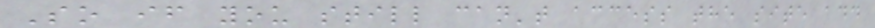So if you still can't access the site add
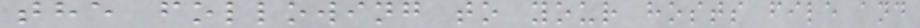the following to your hosts file and
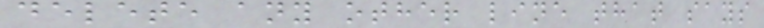delete any other line that says
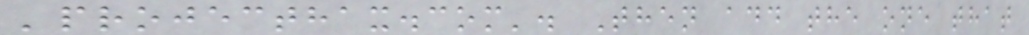'projecthax.com'. Then add the one that
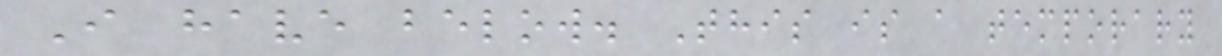I have below. This is a temporary
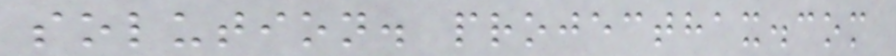solution. projecthax.com
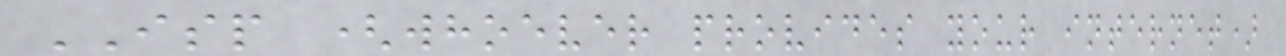ISP (whoever provides your internet)
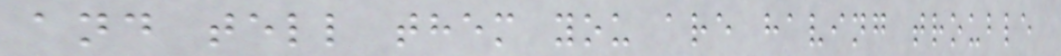and tell them you are having trouble
